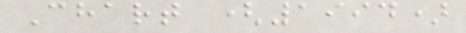Chart (1994)
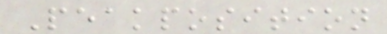Peakposition
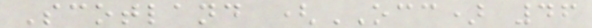Scotland (OCC) 46
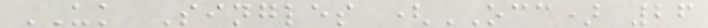UK Singles (OCC) 26
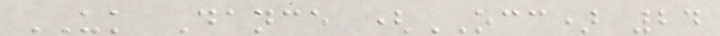UK Dance (OCC) 24
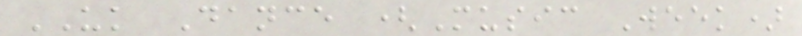UK Dance (Music Week)
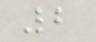2
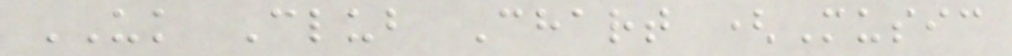UK Club Chart (Music
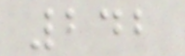242
